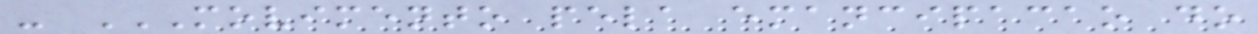- MOVIMENTO PELA EMANCIPACAO DO
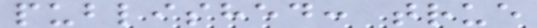published: true
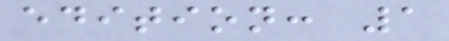edition: 1
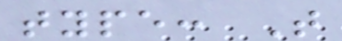type: T
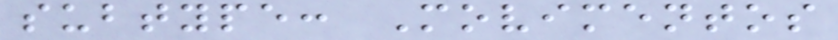subtype: Movimentos
